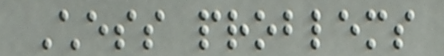Chess problems
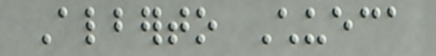Alberto Chueca
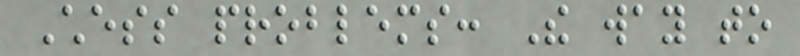Chess problems: The way to
